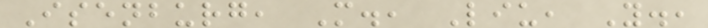Isenburg, M., Liu, Y.,
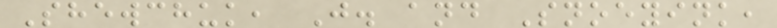Shewchuk, J. and Snoeyink,
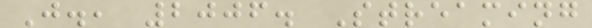J., 2006. Streaming
